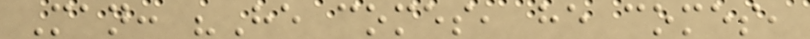Man: "He comes, he comes,
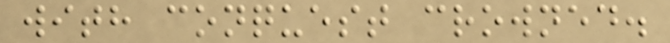with conquest crowned.
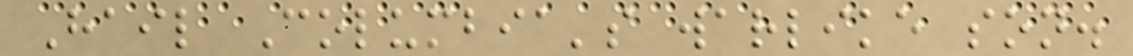Hail Columbia's warlike son.
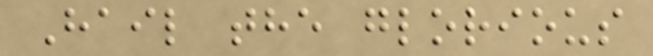Hail the glorious
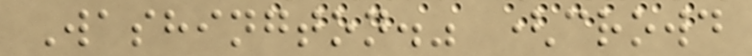Washington." (crowd
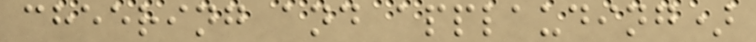cheering and applauding)
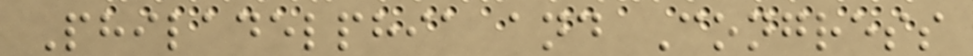Philadelphia and Congress
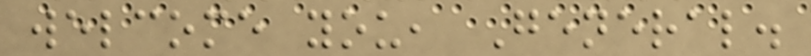welcome you, General.
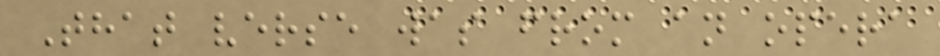That verse was from an opera
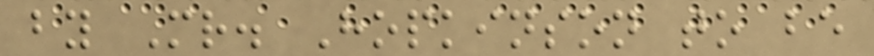by Mr. Hopkinson to be
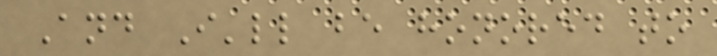And I'll be honored to
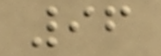96
